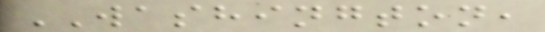WASHINGTON,
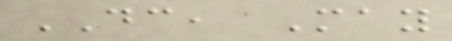DC, May
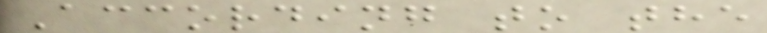According to the
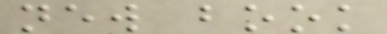new book
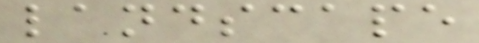landscape
